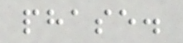phase.
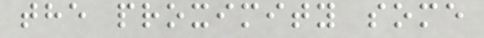the proximity some
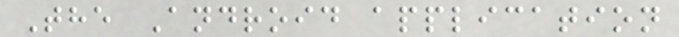The Android application
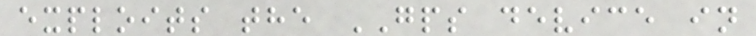exploits the GPS device in
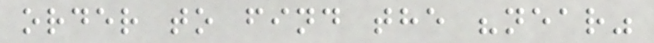order to find the "near"
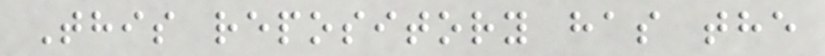This repository has the
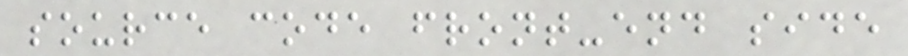source code front-end side
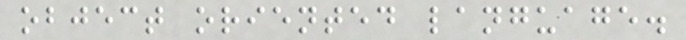object oriented language.
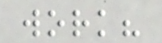work?
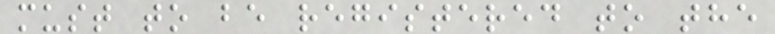must to be registered to the
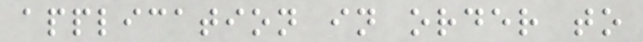application in order to
